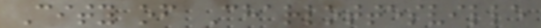City of Charlottesville
